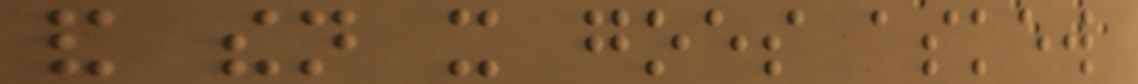and then it goes askew
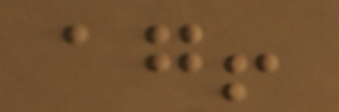again!
